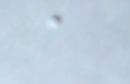a
